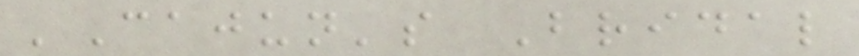'Cajun's Bridal
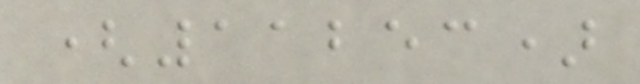(11253)
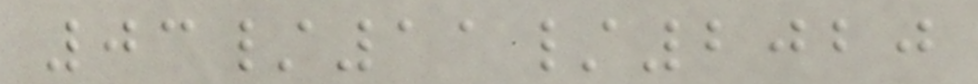03/11/2020
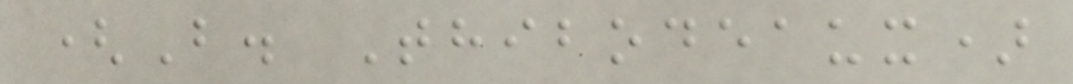(B. Thibodeaux)
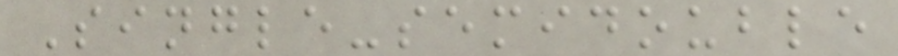Single-semidouble
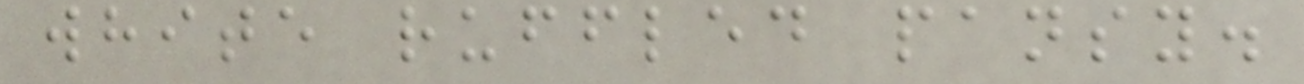white ruffled pansy.
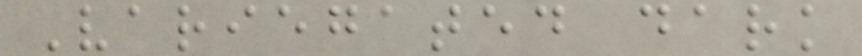Variegated dark
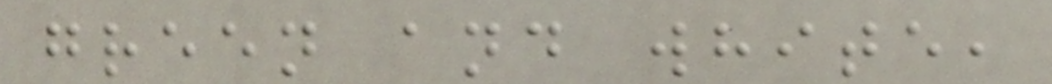green and white,
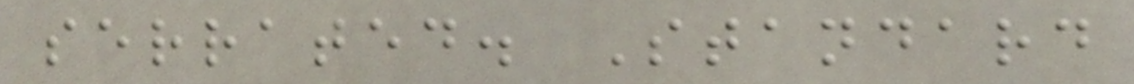serrated. Standard
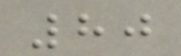80
